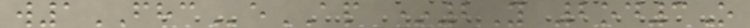w1FHCeAP *2Y 2od3O
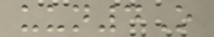uun4O
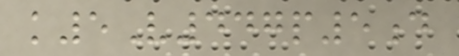k5V447p5d
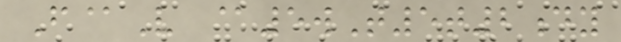F@V @5wT5t2dy
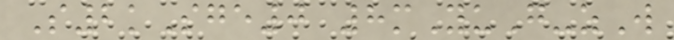S2kSge0 8mYuG-zW
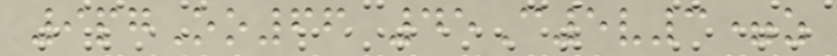9pgOo66 45C5v3=z
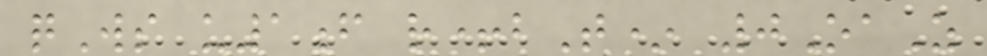qWs u1f r+bT* 0OaZ
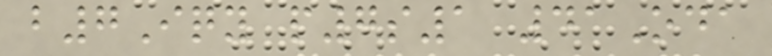b7Iqy p7s1 41Oda
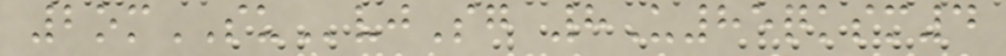2omSUvjSg 8U85qksm4
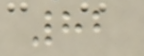82
